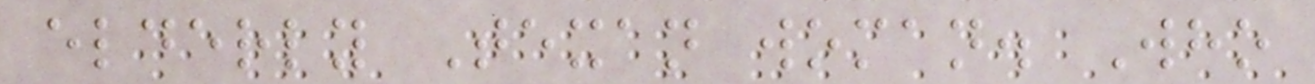elderly Texan woman. Who
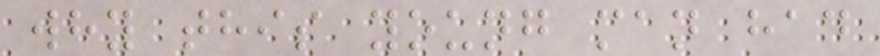why this young man had
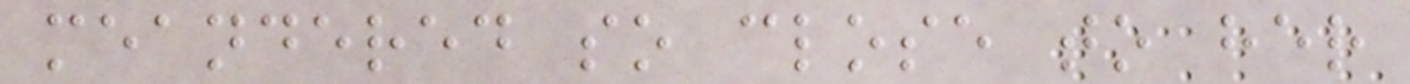meandered so close to her
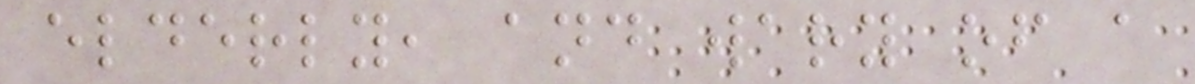elderly, and wary of a
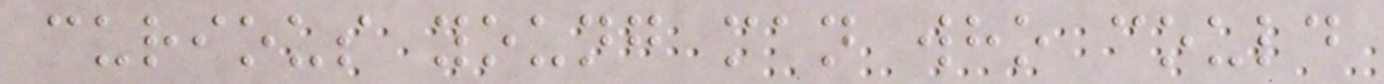curious young man who could
